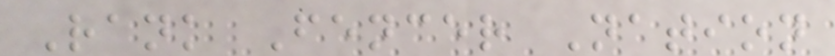Rank Fencer Nation
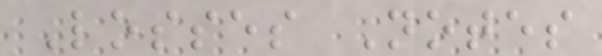Losses Notes
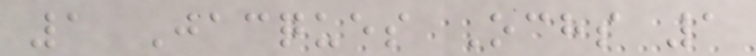1 Jacques Ochs 1
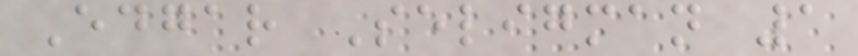Edgar Seligman 1
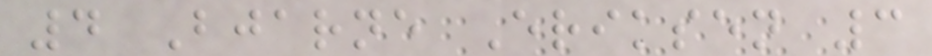4 Bjarne Eriksen 3
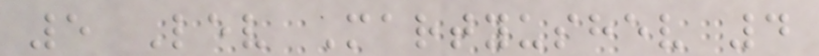5 Lev Martyushev 4
